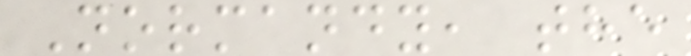Normandy, the
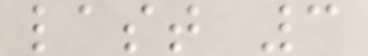last 3
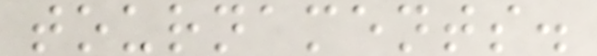tournaments.
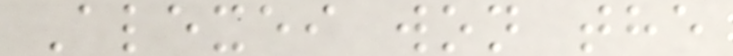Alexei won the
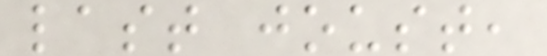last joust,
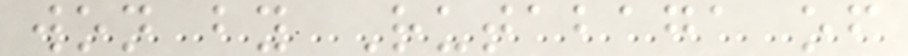won by Rutabaga of
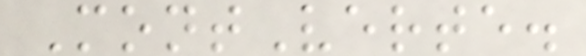MontVerte.
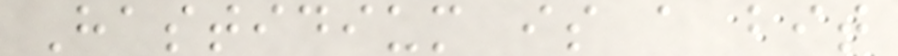Hastidium is a bit
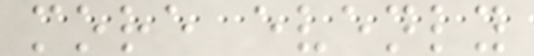more evenly
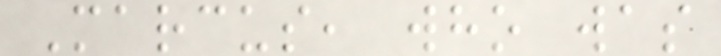Marcus, who was
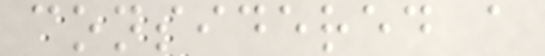considered a
